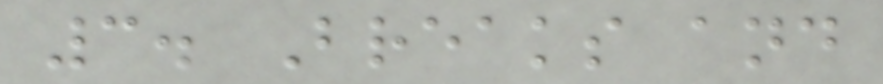3. Breaks and
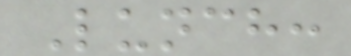Lunch:
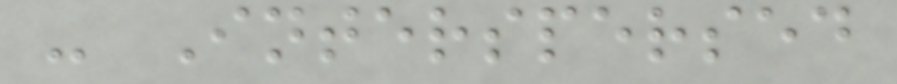- Interspersed
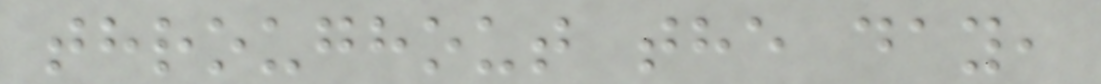throughout the day,
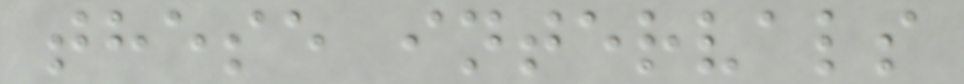these intervals
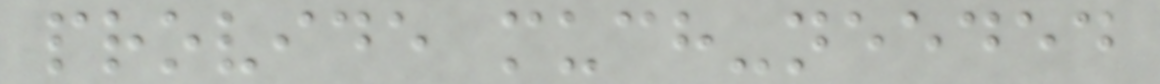provide much-needed
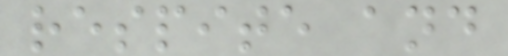respite and
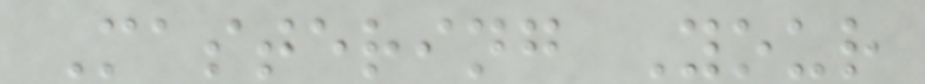Mastering Your
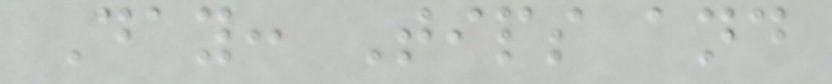Day: Tips and
